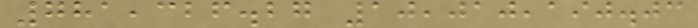781,326.27 10,010,190.03
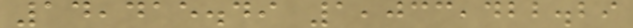14,415.49 1,033,422.29
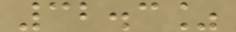32.3%
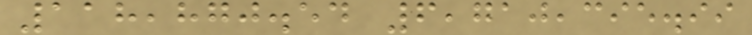118,870.54 6,710,395.99
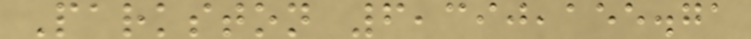Parkston 6,390,155.71
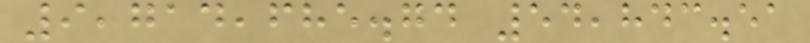9,714,685.74 54,843.51
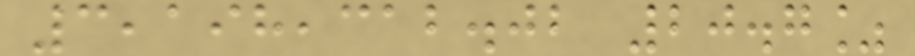3,198,312.02 20.7%
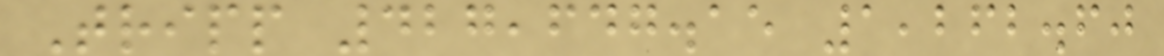Tripp 427,647.15 1,262.60
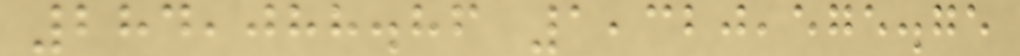284,088.86 1,320,575.75
